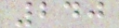240
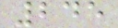245
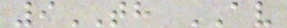9TH AV
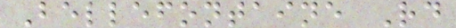Bellefontaine Rd
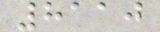8110
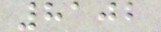8102
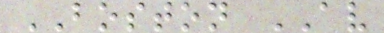BOSTON AV
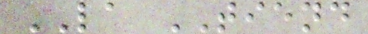LA TIEND
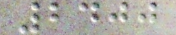2400
